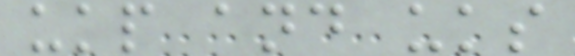ukp and uks
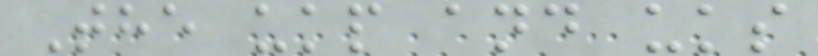The ukp and uks
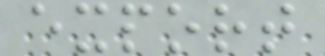export
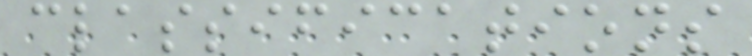classifications
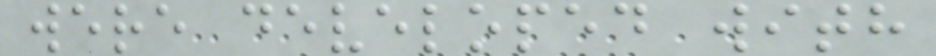were developed with
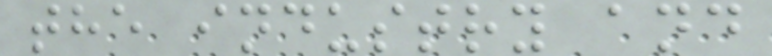the industry and
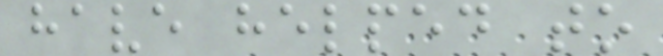have helped to
